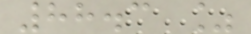88.3 %
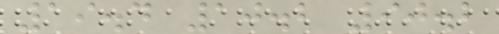19.4 10.2 90.2
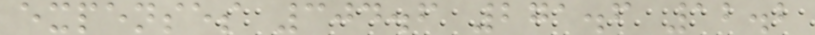expenses 304.6 271.6 12.2
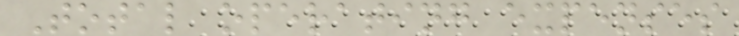Total operating expenses
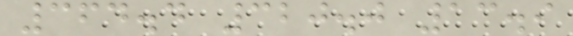364.4 320.0 13.9
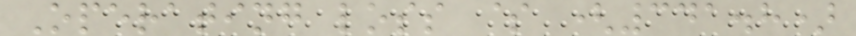Operating loss $ (341.8)
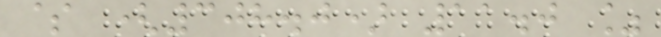$ (308.0) 11.0 %
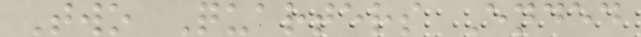Two Quarters Ended
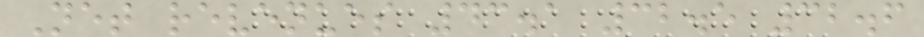Net revenues 43.1 32.5 32.6
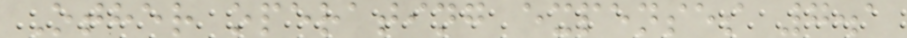Other operating expenses 7.1
